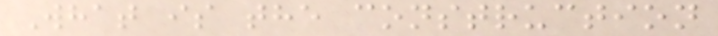What is the construction
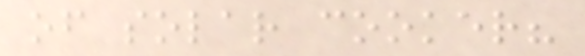of solar cooker?
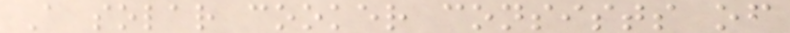A solar cooker consists of
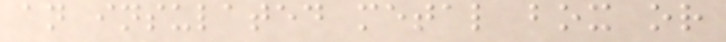an insulated metal box or
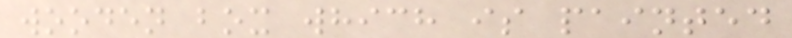wooden box which is painted
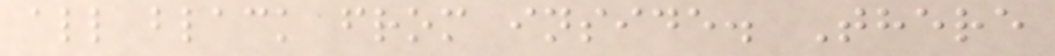all black from inside. There
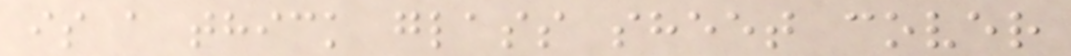is a thick glass sheet cover
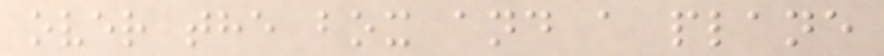over the box and a plane
